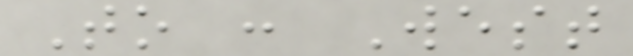To : West
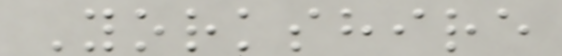Yorkshire
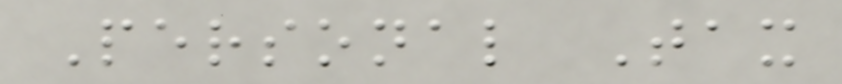Personal Tax
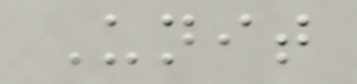Unit
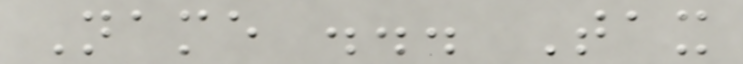Name ... Tax
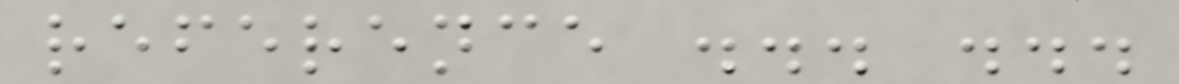reference ... ...
